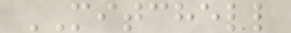MITCHELL
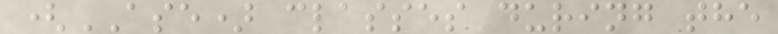(ASE) classes during the
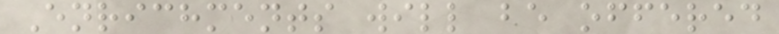Enrichments will be offered
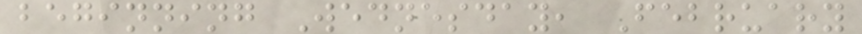beginning Wednesday, February
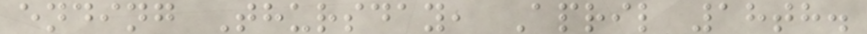ending Thursday, April 18th.
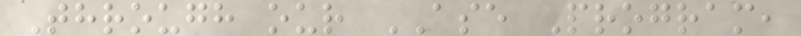Through our ASE Program,
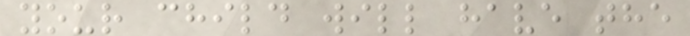your child will have the
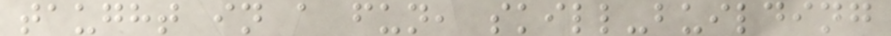taught in a fun, skill-building
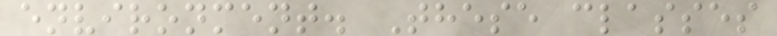environment. These classes
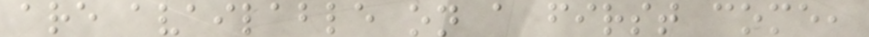are available on a first come,
